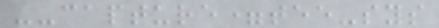--capture=tee-sys
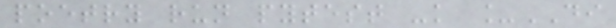poetry run pytest -k _DI
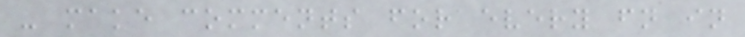- make comments for every fn in
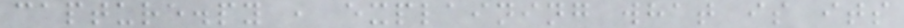capture.py , explaining what is its
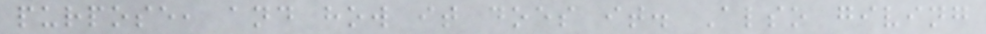purpose, and how it does it. Also giving
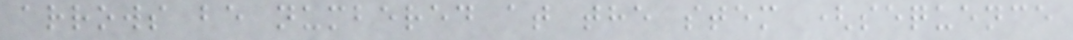arrows be numbered at the stem (sequence
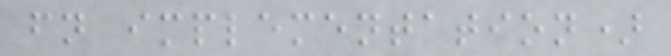fn implementation)
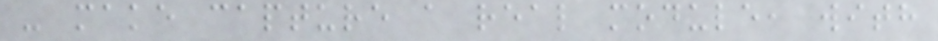- make capture a real module, with
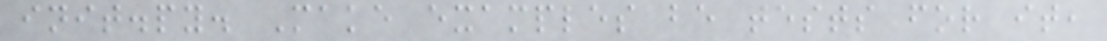init.py. Make examples be tests for it,
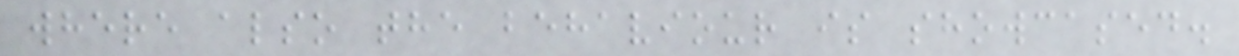where also the behaviour is showcased.
